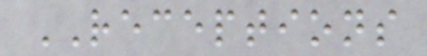RECEPTIONS
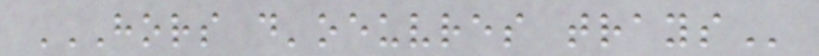HORS D'OEUVRES TRAYS
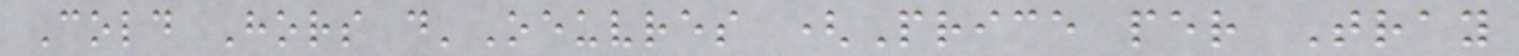Cold Hors d'Oeuvres (Price per Tray
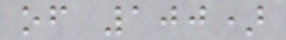of 100)
